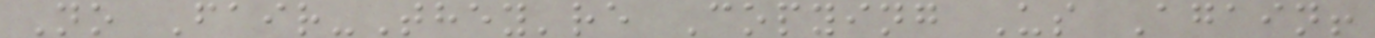No Fair-They're Copying Us Again!
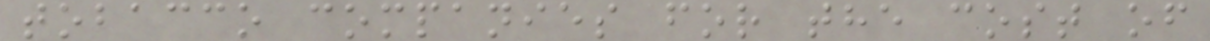tobacco companies for the cost of
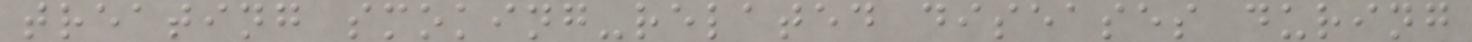treating smoking-related diseases during
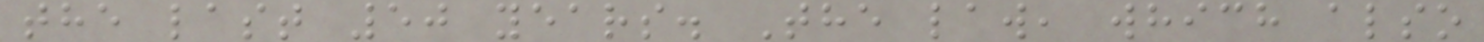the last 50 years. The law, which also
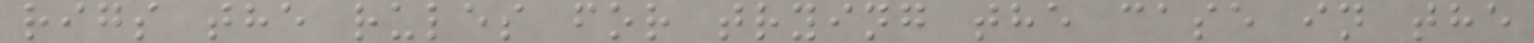rigs the rules for trying the case in the
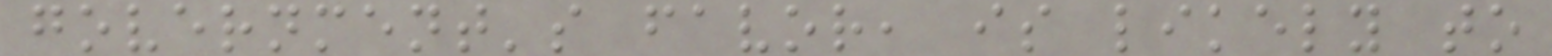government's favor, is likely to
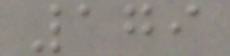179
